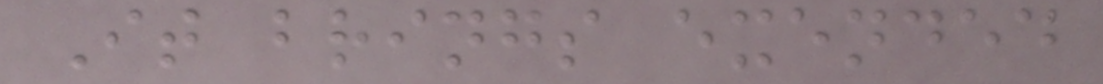It brings exended
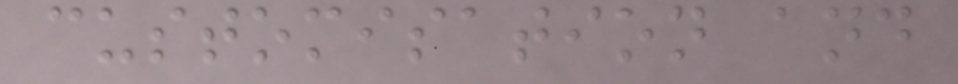customisation and
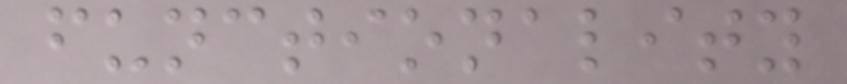functionality
